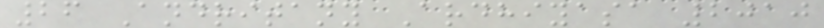26 Andritany Ardhiyasa 2010
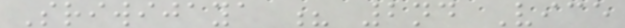Sriwijaya ? 2nd Vice
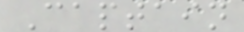Captain
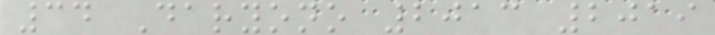34 Daryono 2013 2019
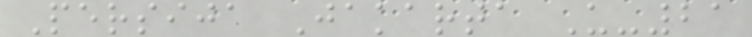Persija Jakarta U-21
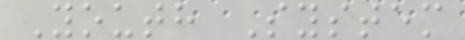Youth System
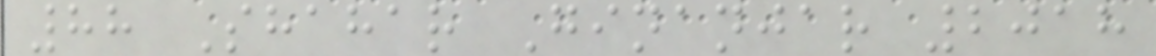88 Shahar Ginanjar 2018
